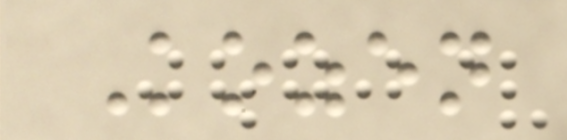Kozen
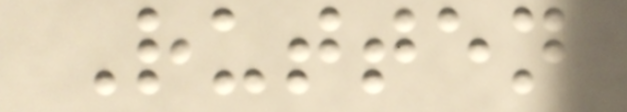Rutten
